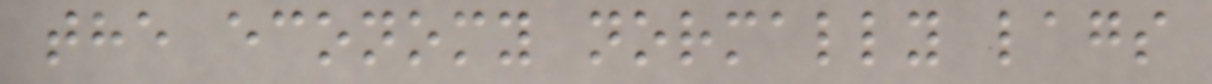the economy normally lags
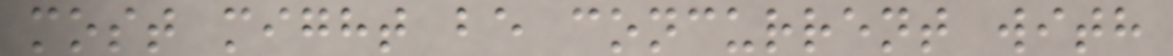most might be concurrent with
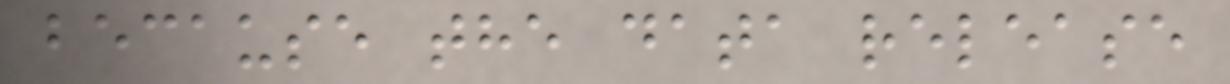because the data release
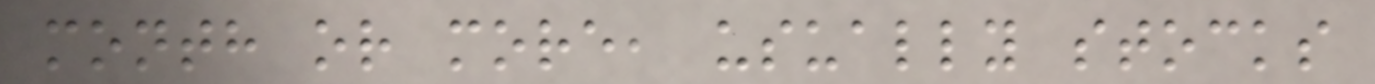month or more, usually stocks
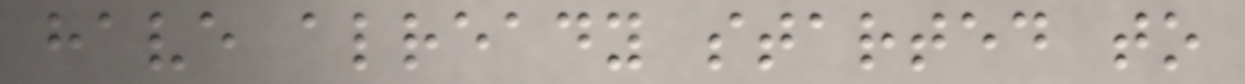have already started to
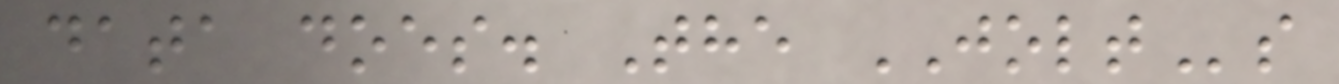data does. The JOLTs
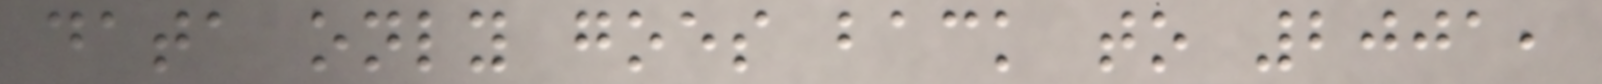data only goes back to 2001,
